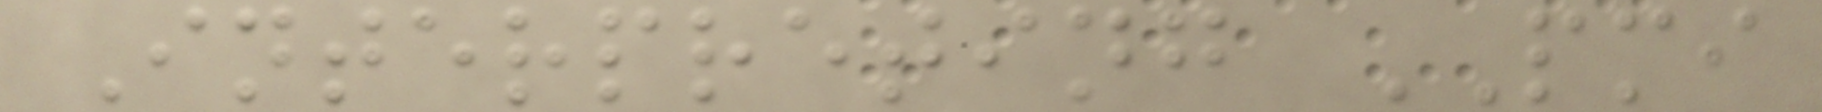Interpreting PMI
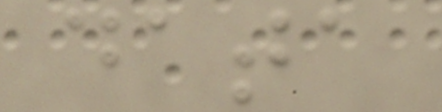data
